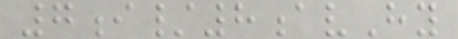7i/8avHy
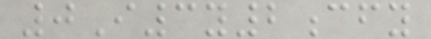0I3y2cfy
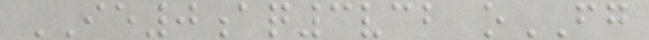IE0aq3vcb oFG
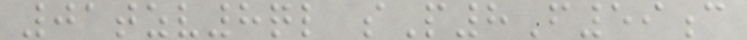01tzv8ql sP8F59c
